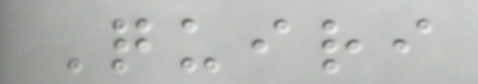Quiri
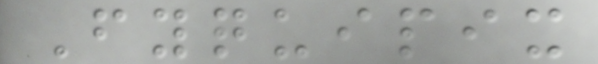Fyquipix
